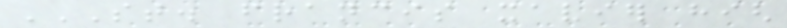ST. FRANCIS XAVIER HIGH
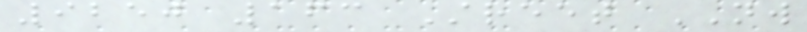9250 163 Street NW
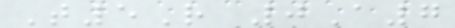T5R 0A7
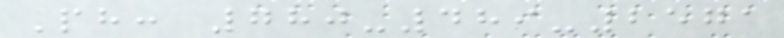Ph: 780-489-2571
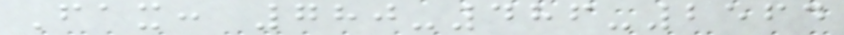Fax: 780-486-2564
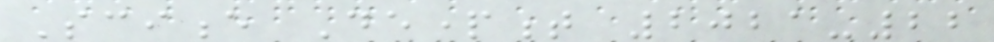Science Department 2021-22
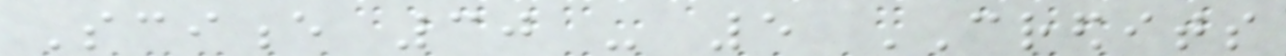Science 30 - 5 CREDITS
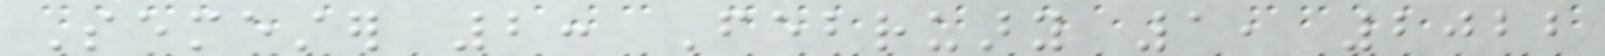Semester 2: February 1, 2022
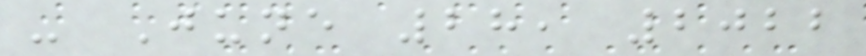- June 28, 2022
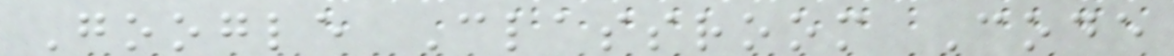Google Classroom Code
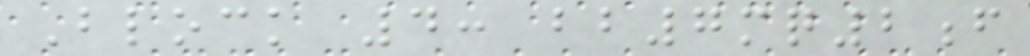Block 4: bb7mq2f
